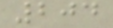204
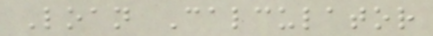Loan Calculator
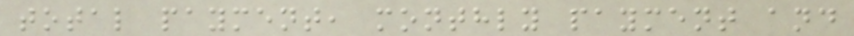total payment, monthly payment and
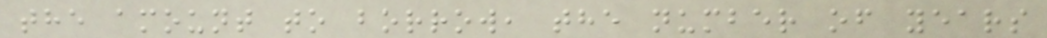the amount to borrow, the number of years
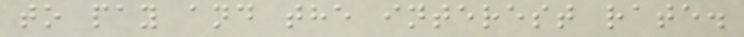to pay and the interest rate.
